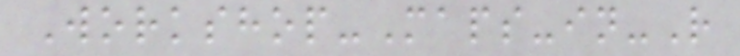Workshop-Maps-in-R
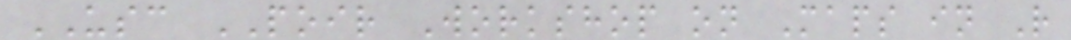USC POIR Workshop on Maps in R
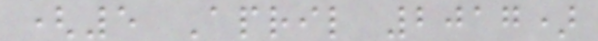(5 April 2017)
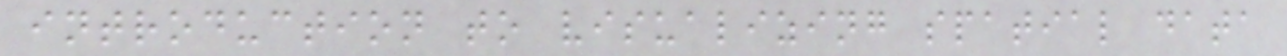introduction to visualizing spatial data
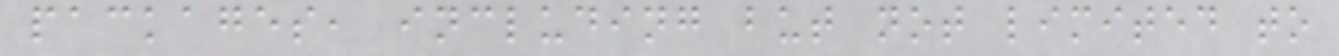packages, including but not limited to
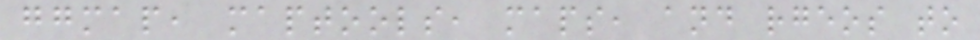ggmap, maptools, maps, and rgeos to
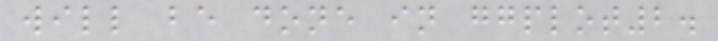will be done in ggplot2.
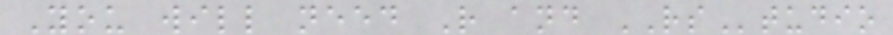You will need R and RStudio
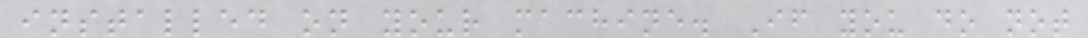installed on your machine. If you do not
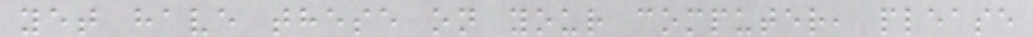yet have these on your computer, please
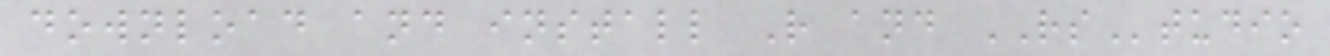download and install R and RStudio
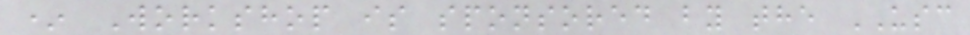* Workshop is sponsored by the USC
